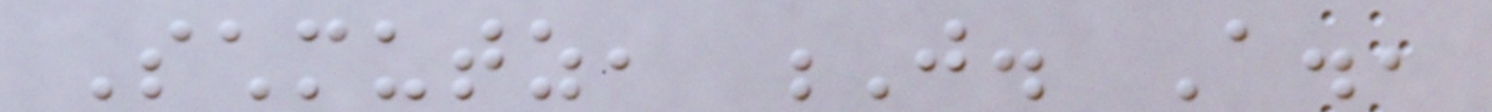Schmutz, J. A.,
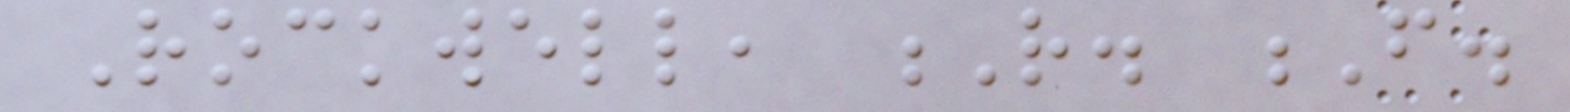Rockwell, R. F.
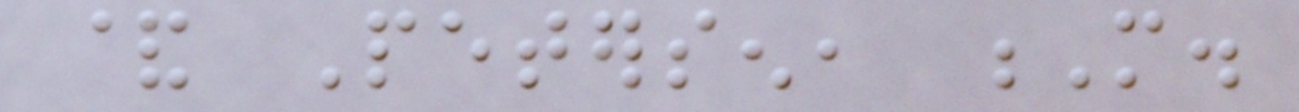& Petersen, M.
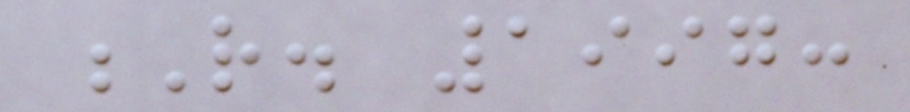R. 1997:
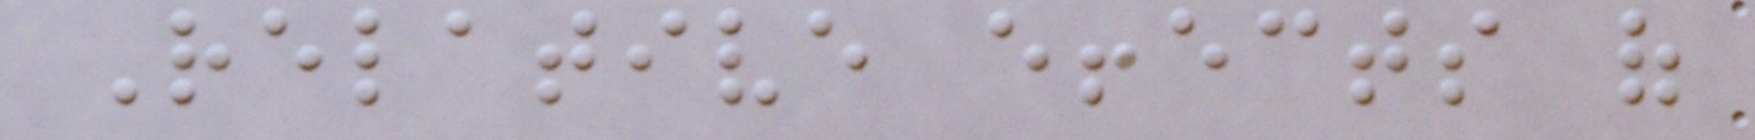Relative effects of
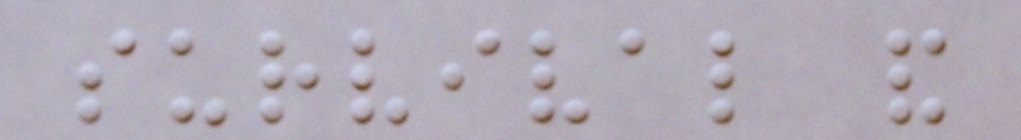survival and
